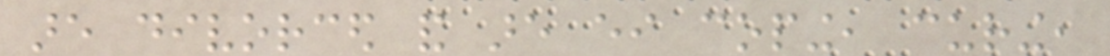are divorced and are either coping, curing,
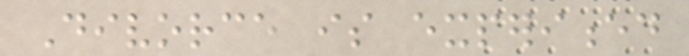Divorce is experienced
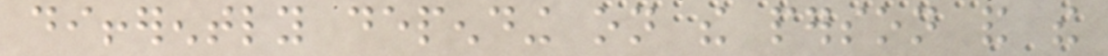differently depending on the person and the
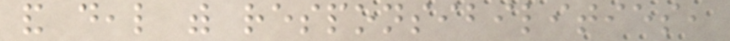and deal with responsibilities,
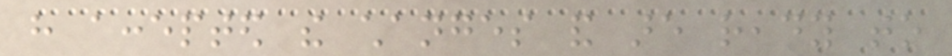have accepted the changes and are ready to
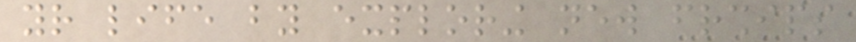your life by exploring new friendships
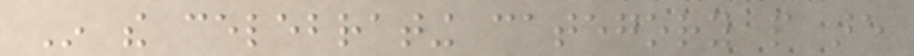In the celebrating category people are
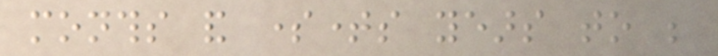months and sometimes years to be
